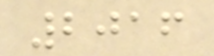2016
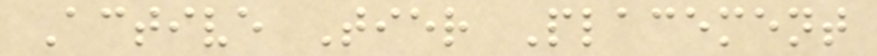Active Tier Placement
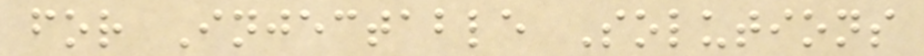for Injectable Solutions
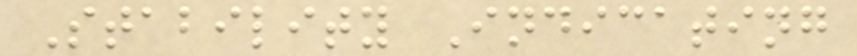Stability Indicating
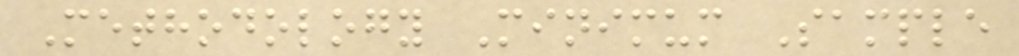Methodology Minimum Sample
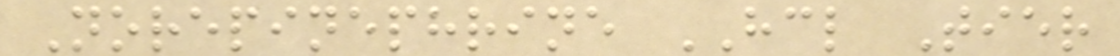Norepinephrine HCL Tier
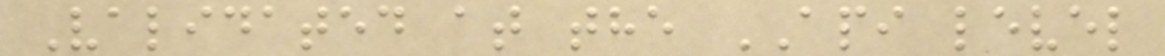Validated at the API level
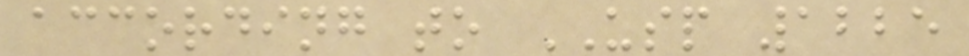according to USP 1225
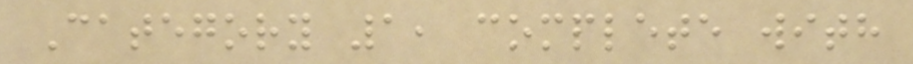Category 1, complete with
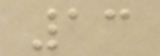13
